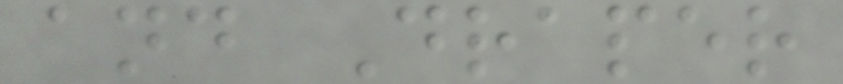and Draper
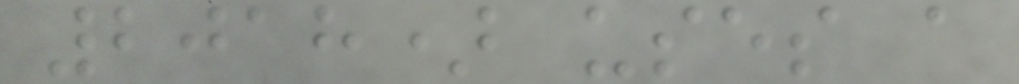2018) uses a
